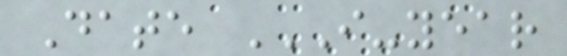Date I-YEAR
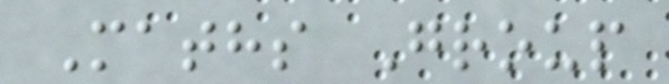Maths Group
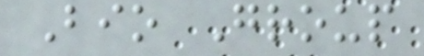Bio Group
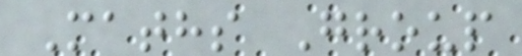Maths Group
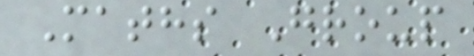Maths Group
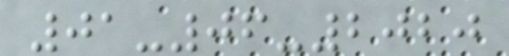01-06-2020
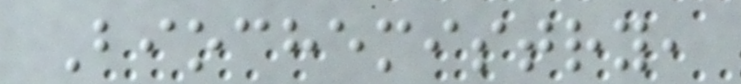Biochemistry,
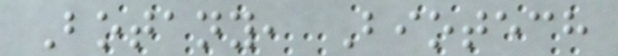Botany, Biotech
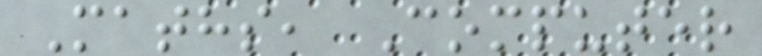Maths, Computer
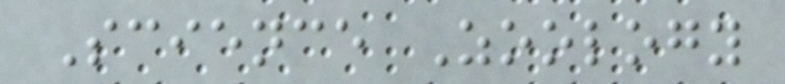Science Zoology
